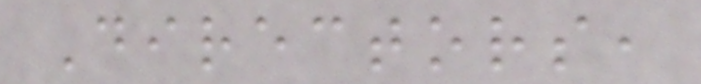Directors,
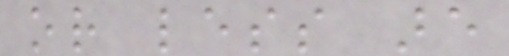or less are
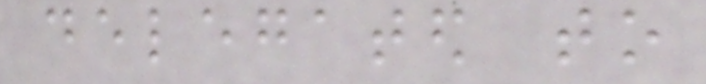delegated to
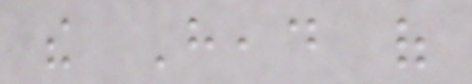the Head of
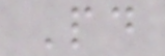Paid
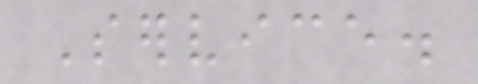Service.
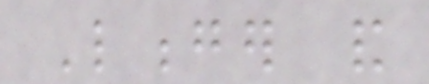Longer and
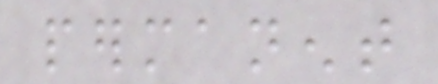permanent
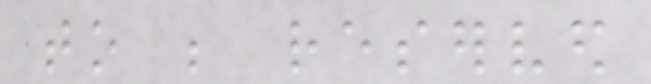to be reserved
